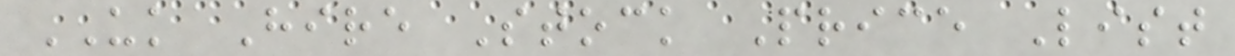UK Hire Stock Price List
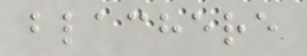blachere
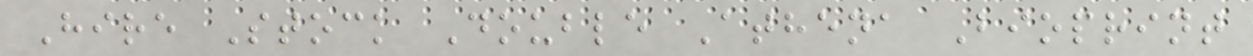Hire Stock Double Athena Bioprint
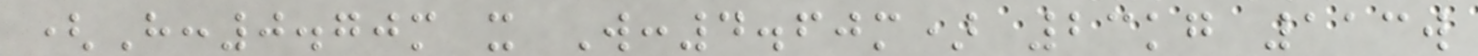(H:0.70m x W:4.60m) 23kg 113w
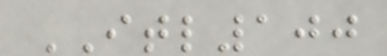ITL100
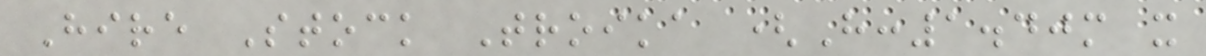Hire Stock Troika (H:1.40m x
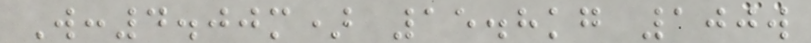W:4.00m) 15.8kg 100w
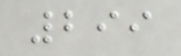299
